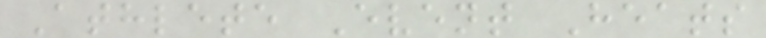Athlete Event Heats
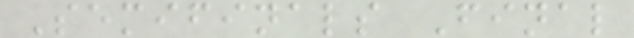Semifinals Final
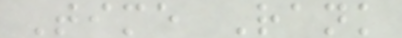Time Rank
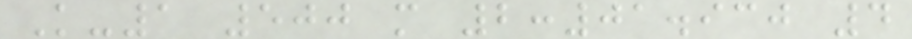K-1 500 m 2:01.930 4
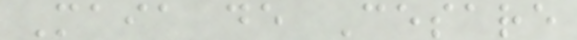Maia de Cesare
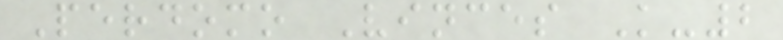Perdomo Vinces K-2
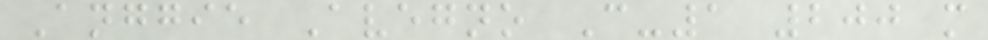Anggie Avegno C-1 200 m
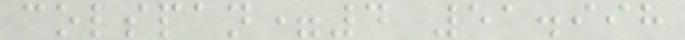colspan=4 51.998
